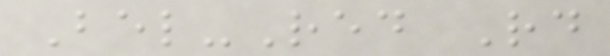Bel-Red Rd
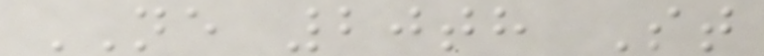NE 20th St
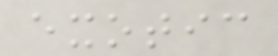exotic
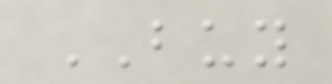BUY
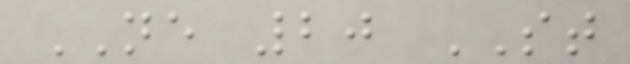NE 20 ST
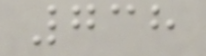738
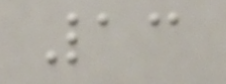13
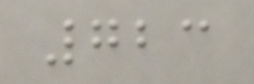723
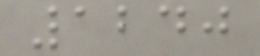1240
